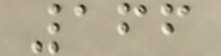166
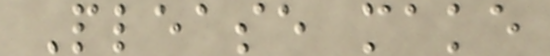Please make
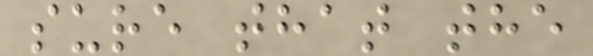sure that the
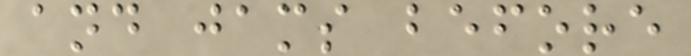and jams before
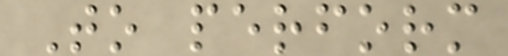To perform
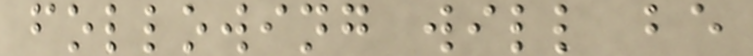following will be
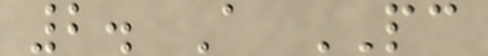2. A PC
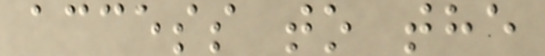access to the
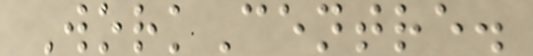WorkCentre.
